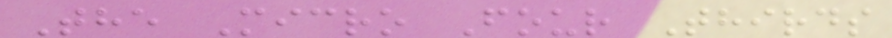The Micro Four Thirds
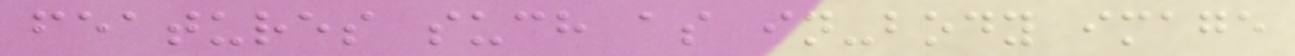features such as in-body image
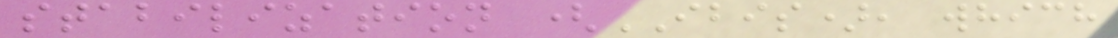stabilization (IBIS), which
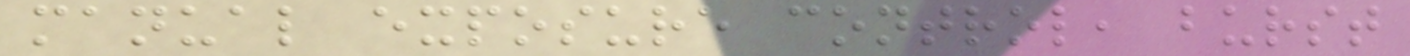manual exposure control, burst
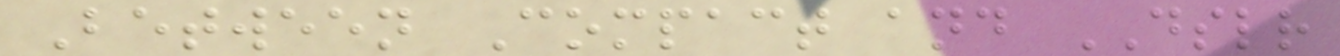Between Compact and DSLR
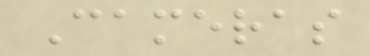Cameras
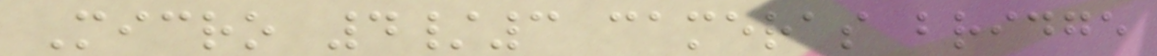Micro 4/3 cameras bridge
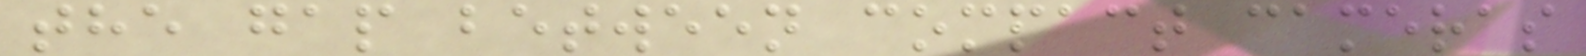the gap between compact cameras
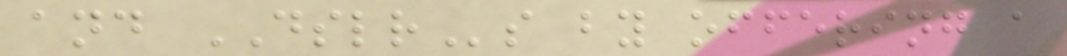and DSLRs by offering a
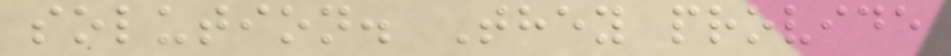solution. They provide
